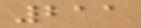211
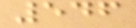546
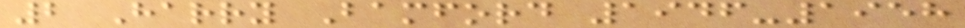2 Harry Bamford 1946-1958
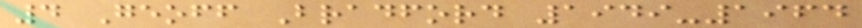4 Geoff Bradford 1949-1964
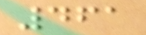461
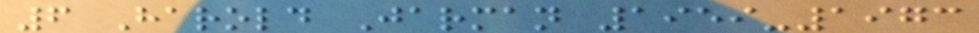6 Harold Jarman 1959-1973
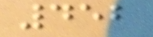452
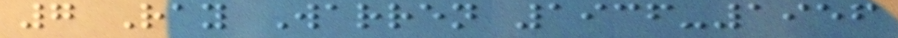7 Ray Warren 1936-1956
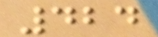424
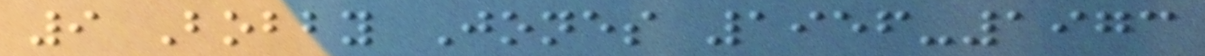9 Bobby Jones 1956-1973
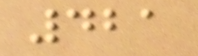421
